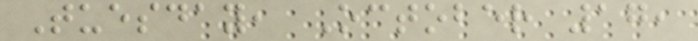Tuesday, October 17,
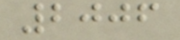2006
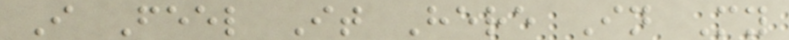I Feel It Here In My
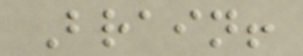Brain!
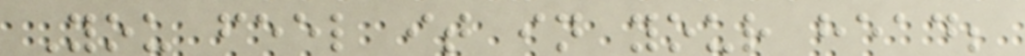You feel it in your head;
